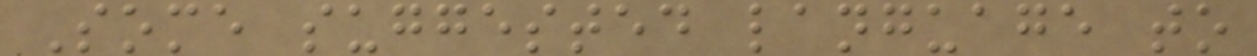Some suggested language to
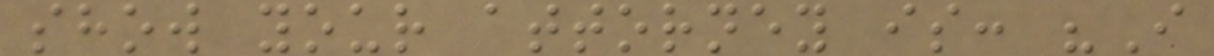show your attorney is: "I
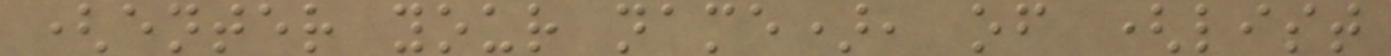(enter your name), of (list
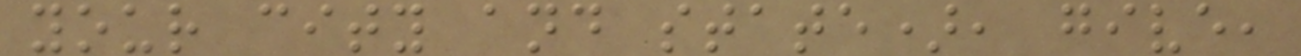your city and state), give,
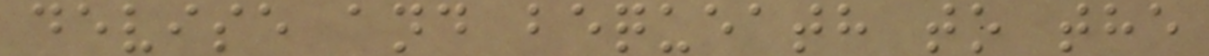devise and bequeath to the
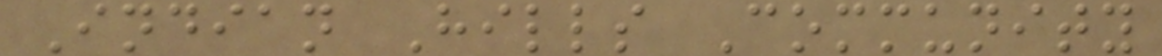Indian Hills Community
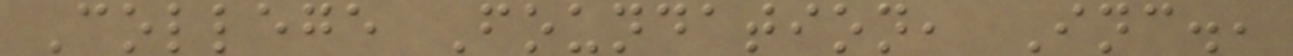College Foundation, Inc.,
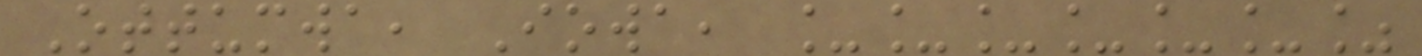Ottumwa, Iowa, ______%
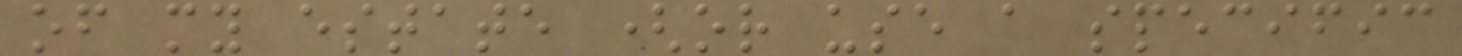of my estate (or use a specific
